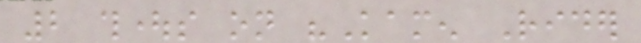2 thoughts on "Kamen Rider
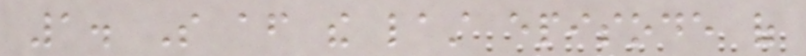1. So after the last episode of
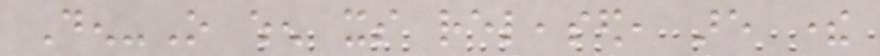Den-O when its released, are there
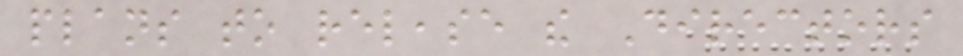plans to release the Directors
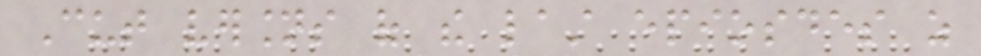Cut versions of the last epiosdes as
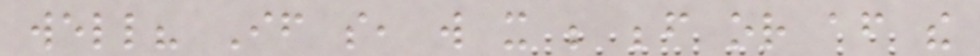well? If so, will it be before or after the
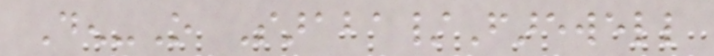Den-O Saraba/Farewell
